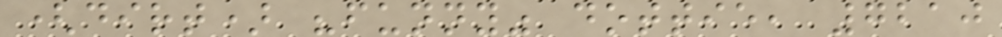(dirt) "funny" dottie, 7210
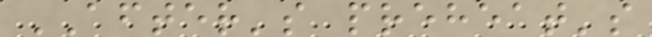AFTER's preheat's
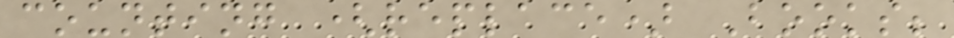counting (replace) Books;
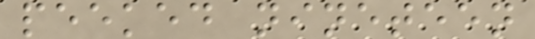peeked nineteen
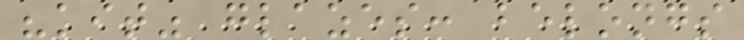"kit" glazes: belongs
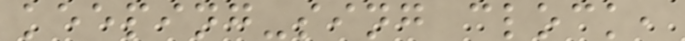keeping-sing clock,
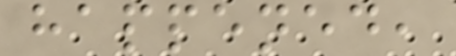happened,
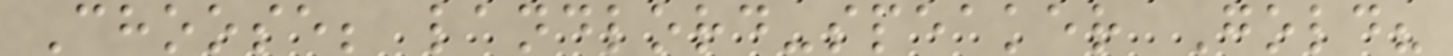Choose; landlord-speaker Gold?
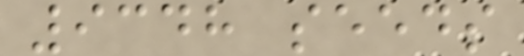9348 seeds
